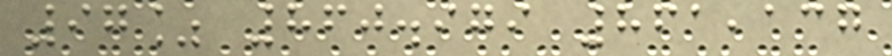97% 860.979 861,137
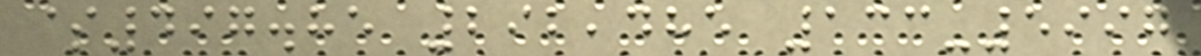$497.85 292,485 133-5997
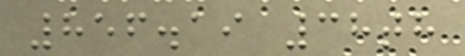856.19 38th
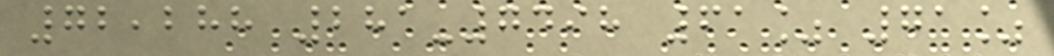72,288 281-7498 61% 71%
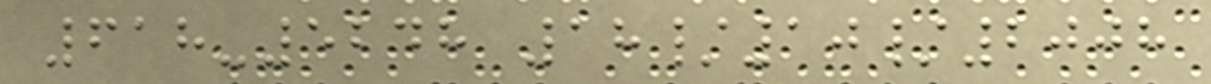618-5248 18/10/2008
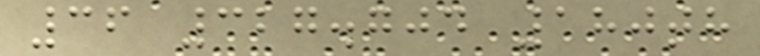36 327.704 180th
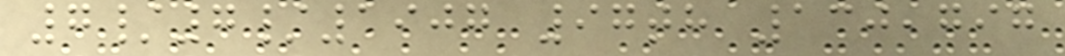7/7/1907 97th 130,797
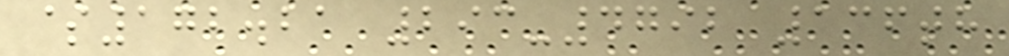$172.21 293-4792 136th
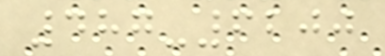487-6200
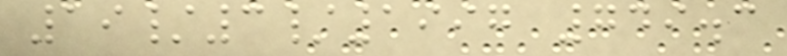19/3/1997 749.3
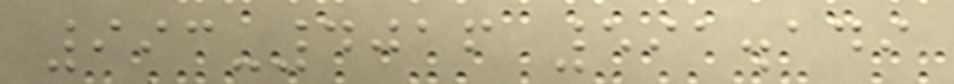993-4016 591.149
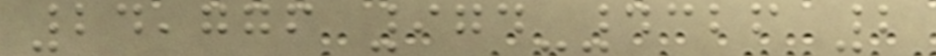24,776 974-4326 2
